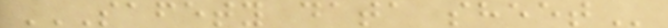SAFETY DATA SHEET
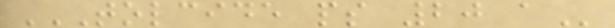TOLCIDE PS 20 A
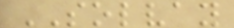SOLVAY
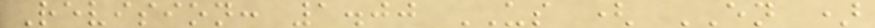Revision: 1.00 US ( EN )
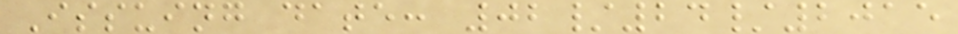Issuing date: 02/24/2015
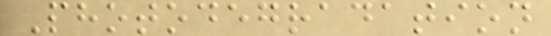Photodegradation
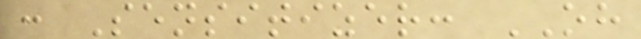: Sensitizer: OH
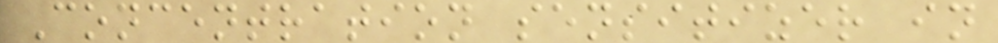Concentration sensitizer in
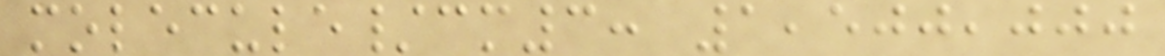molecule/cm3: 1,500,000
